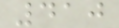410
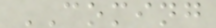COMING
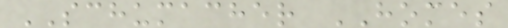SCHUMACHER HOMES
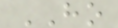HO
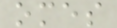omes
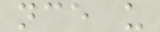nce u
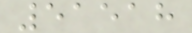51518
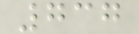737
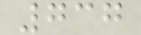737
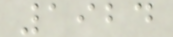1924
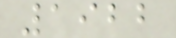1922
